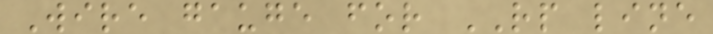Wire gauge for RP line
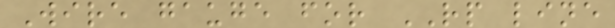Wire gauge for RP line
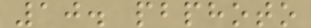10. pbphoto
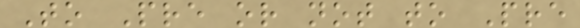To Pre or not to Pre
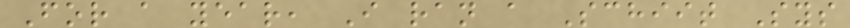For a year, I ran a Schiit Sys
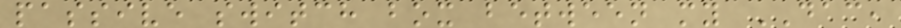passive switch box between my DAC,
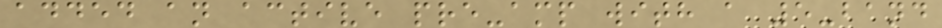added an active pre-amp with a 5-band
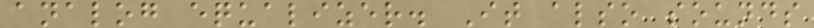analog equalizer. It also sounds
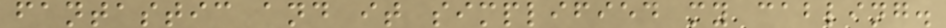fantastic and it simplified my cabling.
